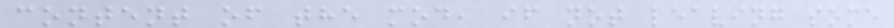content of the mod, if not leaving some
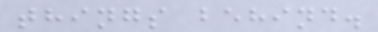things behind.
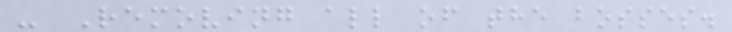- Removing all of the bosses.
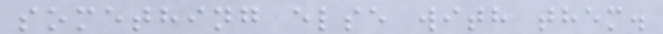something else with them.
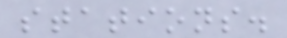stations.
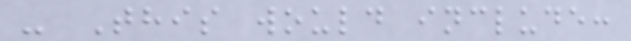- This would include:
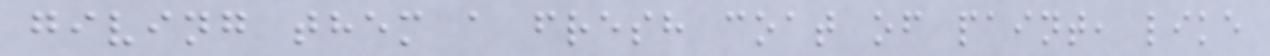giving them a fresh coat of paint, like
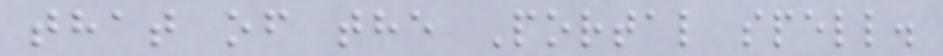that of the Portal spell.
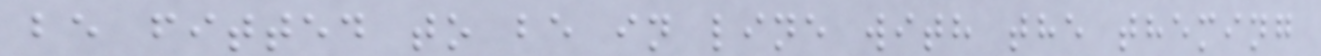be fitted to be in line with the theming
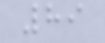89
